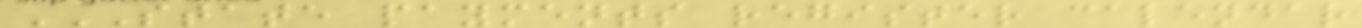STATE PAYMENTS REGISTER CALENDAR
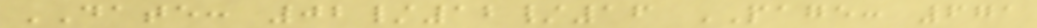DATE: 02/12/16 PAGE: 671
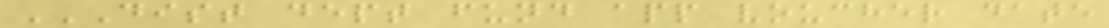DIST DEPT FUND APP VOUCHER DATE
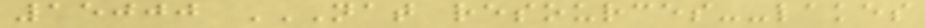15000 NAT RESOURCES--LAKES
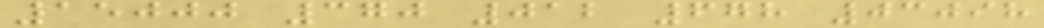15000 370 012 678 03098
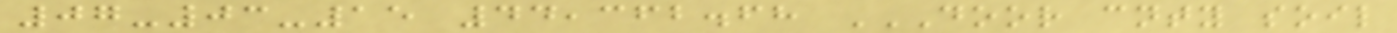07-03-15 44,362.68 DOOR CNTY SOIL
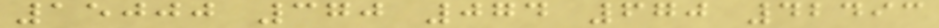15000 370 074 670 42493
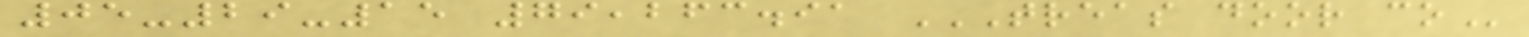05-29-15 79,263.91 TREAS DOOR CO
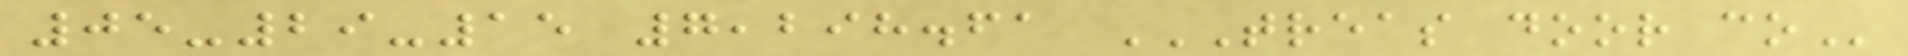05-29-15 7,298.61 TREAS DOOR CO
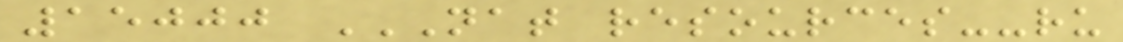15000 NAT RESOURCES--RU
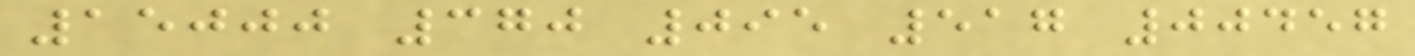15000 370 095 517 00457
